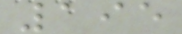195
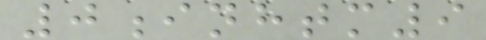0inhtm9
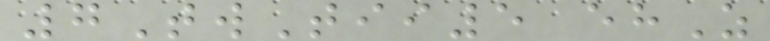7TwTii5 ehZ
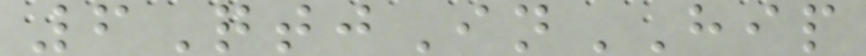6QtjInHIP
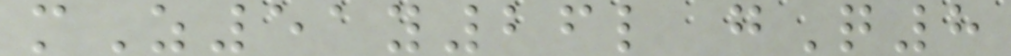mZ51y26l gQ8
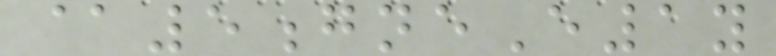@5gneE1y
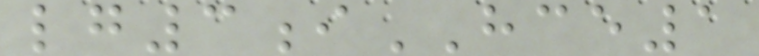lg3iHCE1
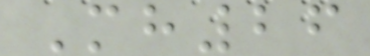Mh26
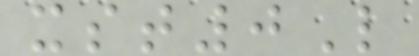xst0L
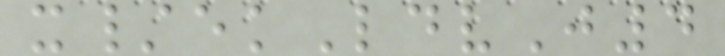x/ekLdvJ4
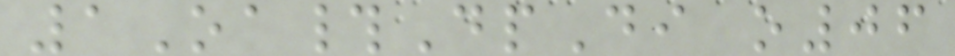1Oa#DpDi o06
